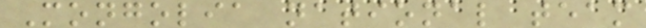Mongolia national team
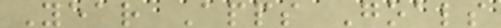Year Apps Goals
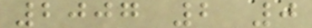2007 2 0
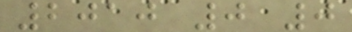2010 0 0
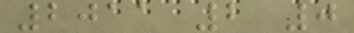2011 2 0
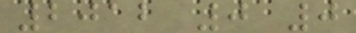2012 0 0
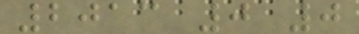2013 0 0
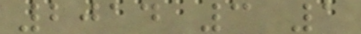2014 3 1
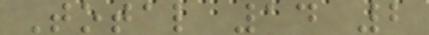Total 14 2
